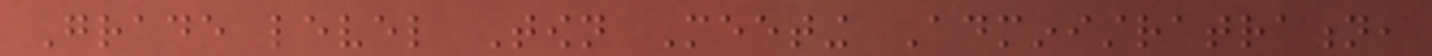Grade level Town Meeting Administratration,
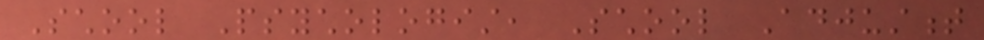School Psychologist, School Adjustment
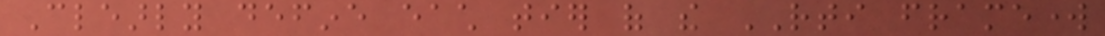Clearly define each tier of the RTI framework
